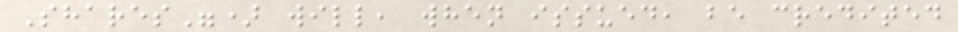Shares") will, when issued, be credited
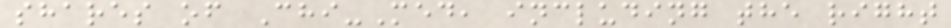shares of Chi-Med, including the right
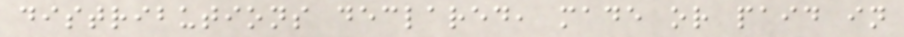distributions declared, made or paid in
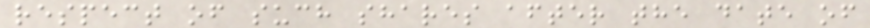respect of such shares after the date of
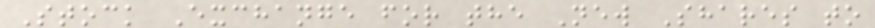Stock Exchange for the New Shares to
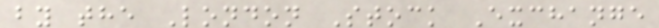by the London Stock Exchange
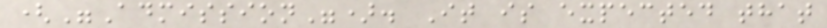("Admission"). It is expected that
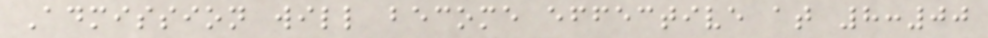Admission will become effective at 8:00
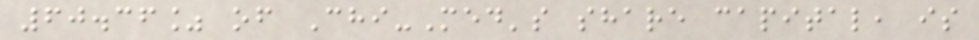60.36% of Chi-Med's share capital, is
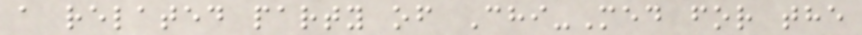a related party of Chi-Med for the
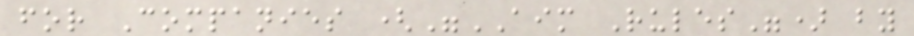for Companies ("AIM Rules") by
